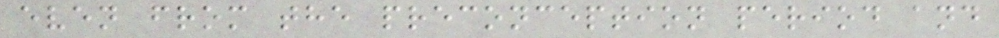even from the preconception period and
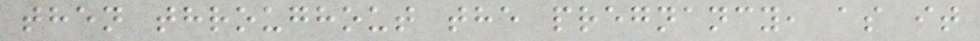then throughout the pregnancy, as it
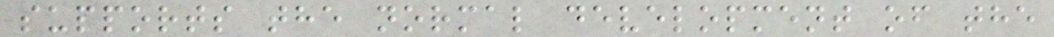supports the normal development of the
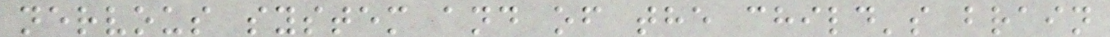nervous system and of the child's brain
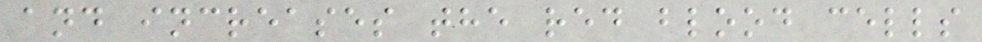and increases the red blood cells
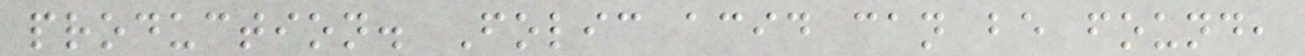production. Folic acid can be found,
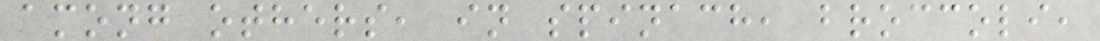among others, in spinach, broccoli,
